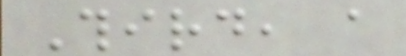Third, a
